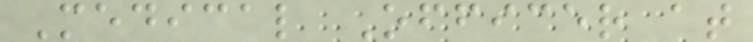Medical Officer at
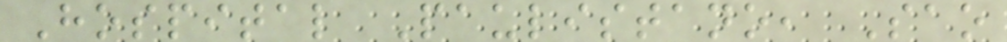Hospital Paulistano, Sao
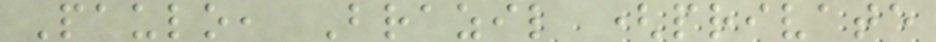Paulo, Brazil (private
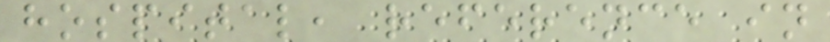hospital, reference in
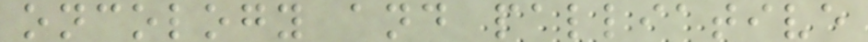oncology and palliative
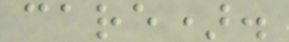care).
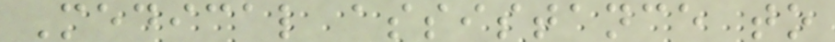Medical assistance to
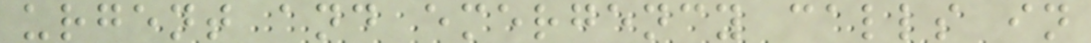urgent and emergency calls in
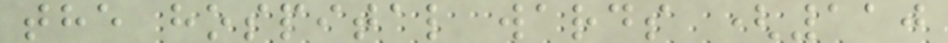the hospital wards (110
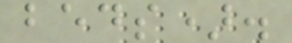beds).
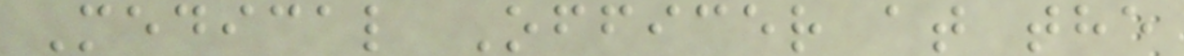Medical Officer at the
